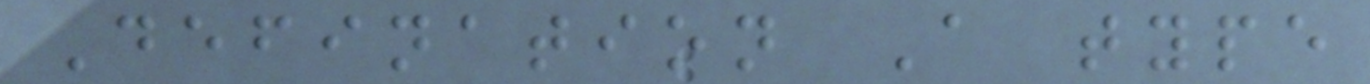Defination A type
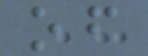of
